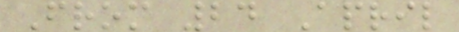From 24 April
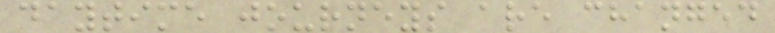daytime journeys are changed
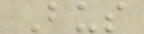Bus
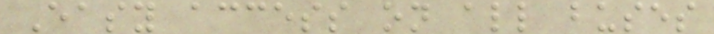Easy access on all buses
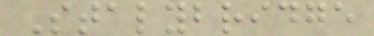Stalybridge
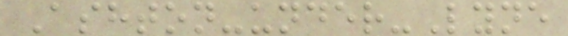Ashton-under-Lyne
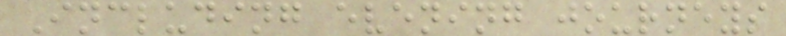Including evening journeys
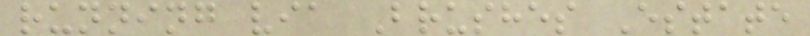running via Brushes Estate
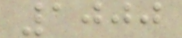1000
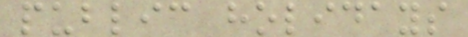public holidays
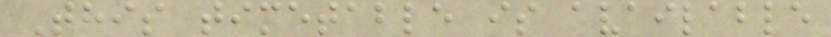This timetable is available
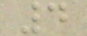4
